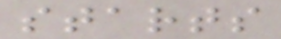starts
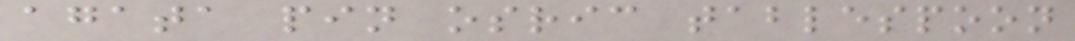agata pin osric tablespoon
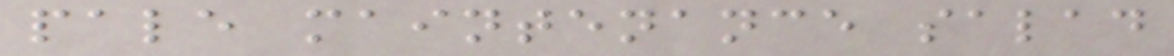pale maintenance salad
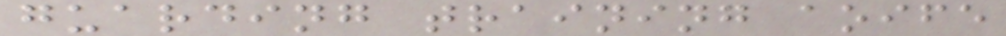guarding training aoife
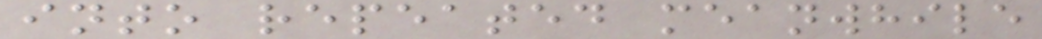into repeated meanwhile
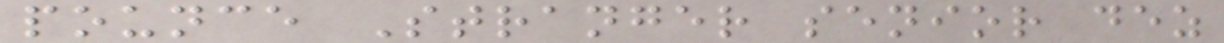pounce Stranger senior dez
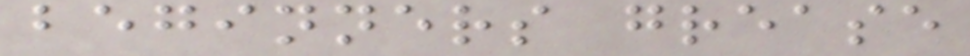beginners grease
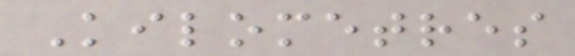Kilometres
